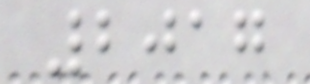2017
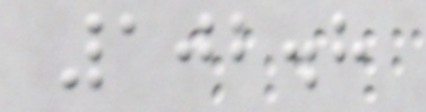102.8
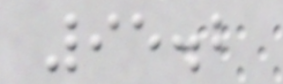95.2
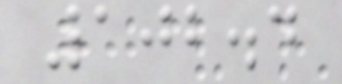102.4
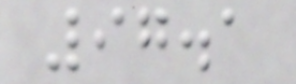97.1
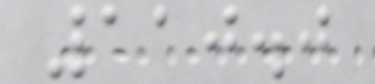110.0
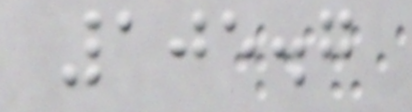105.7
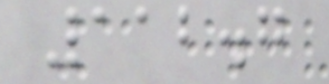112.7
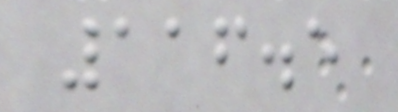116.5
